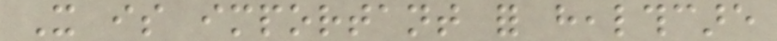It is important for healthcare
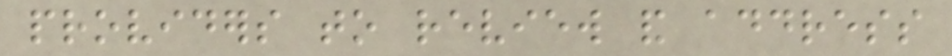providers to review and address
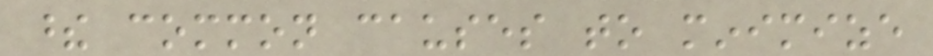these common causes to minimize
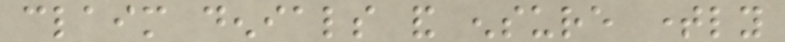claim denials and ensure timely
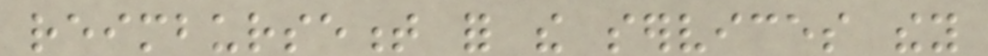reimbursement for the services they
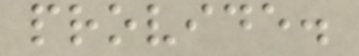provide.
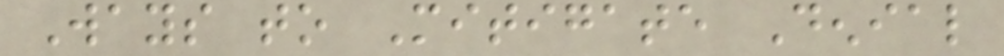Ways to Mitigate Denial
